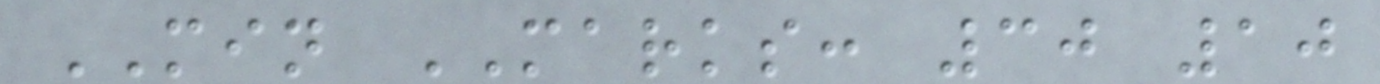MIN MARKS: 30 10
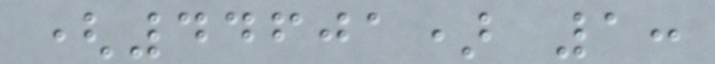(44601) 1:
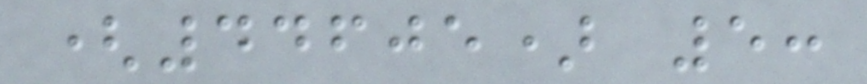(44605) 5:
